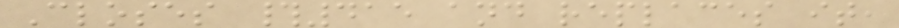Closes #415 and replaces it,
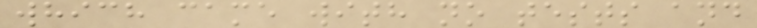which came with no tests and
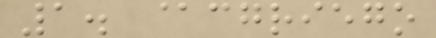1. @cgriego
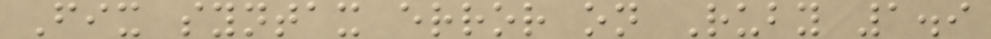Fix syntax error on Ruby 1.9
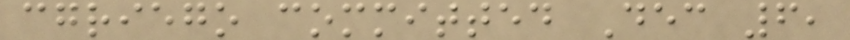cgriego committed Dec 6,
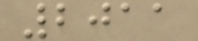2011
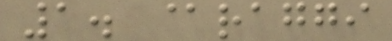1. @raggi
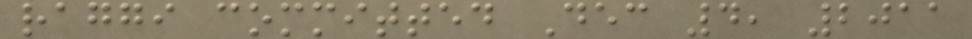raggi committed Dec 4, 2011
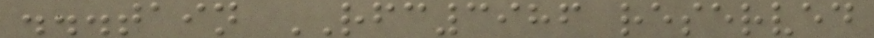...tain RFC3986 reserved
